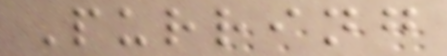Purring
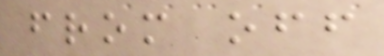from off
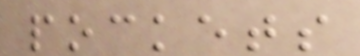pockets
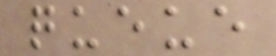queue
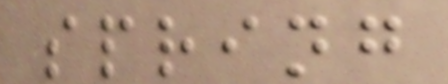spring
